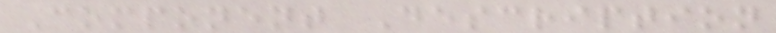Component Description
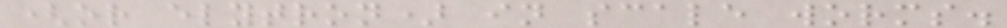(or elytron) in scale worms.
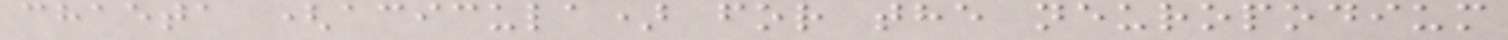chaeta (acicula) for the neuropodium
